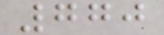770
